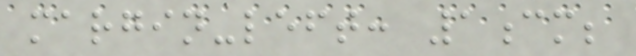margin-left: 1cm;
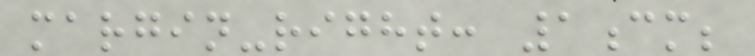margin-right: 1cm;
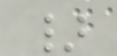}
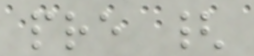pre {
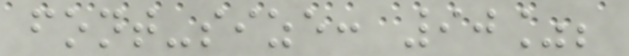font-size: 90%;
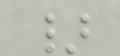}
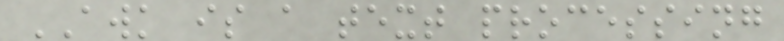AWK is a text processing
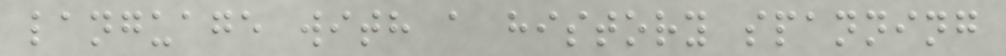language with a history spanning
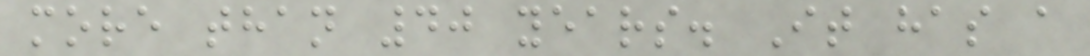more than 40 years. It has a
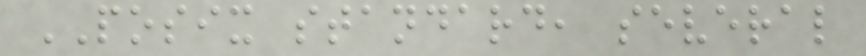POSIX standard, several
